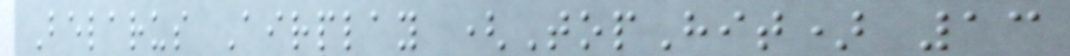Belarus Airplay (TopHit) 13
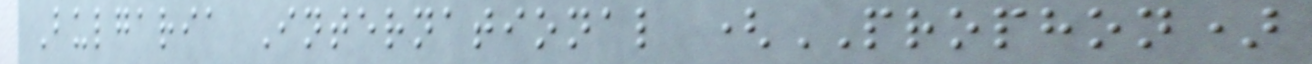Bulgaria International (PROPHON)
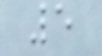5
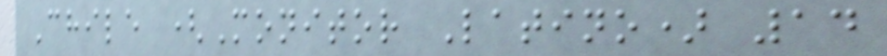Chile (Monitor Latino) 14
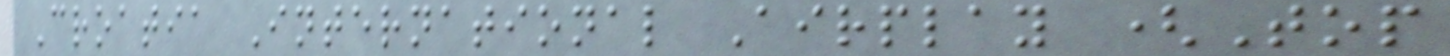Croatia International Airplay (Top
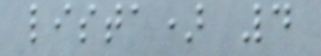lista) 4
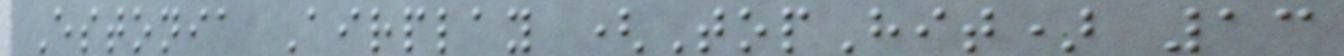Estonia Airplay (TopHit) 13
